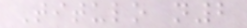Titulo n2
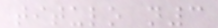titulo n3
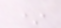*
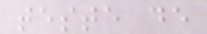teste de
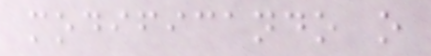modificando o
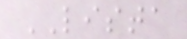LISTA
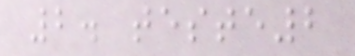2. teste2
